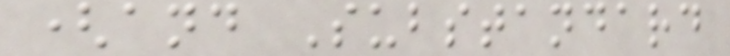(and Substandard
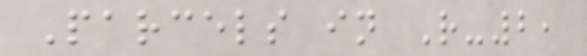Parcels in R-2,
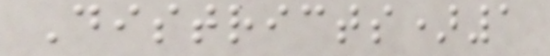Districts)1
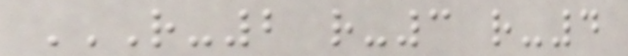R-2 R-3 R-4
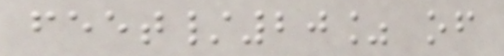feet/20% of
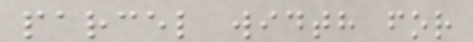parcel width for
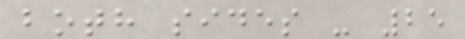both sides - 25
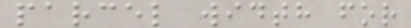parcel width for
